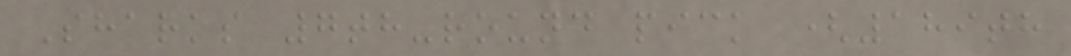Sharks 7th-round pick (189th
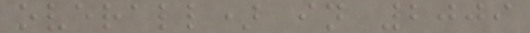overall) in 2009
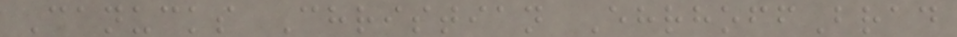Canucks Christian EhrhoffBrad
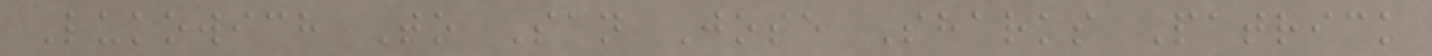Lukowich To San Jose Sharks Patrick
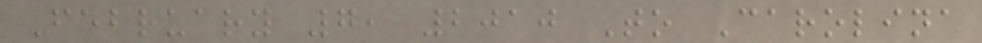February 7, 2010 To Carolina
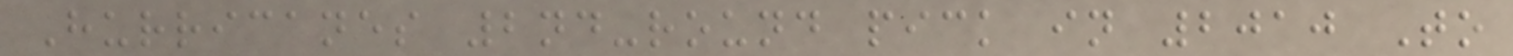Hurricanes 2nd-round pick in 2010 To
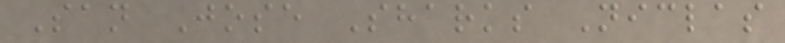San Jose Sharks Niclas
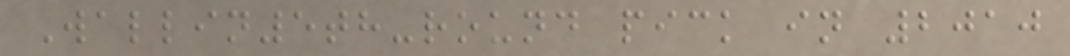Wallin5th-round pick in 2010
